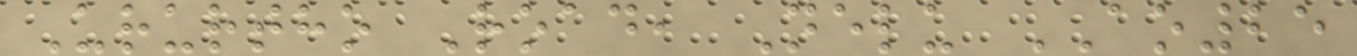Ururtho Road, Nelu AO25
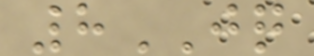8JQ
